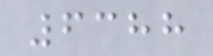6388
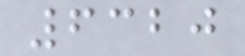6320
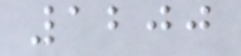1200
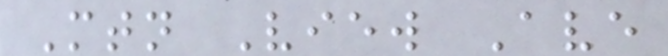Mtn View Ave
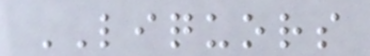LIQUORS
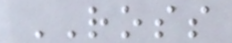ROSS
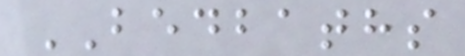BEDBATHS
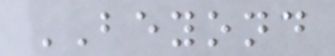BEYOND
